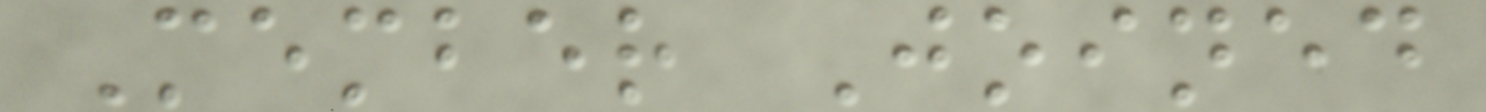Member Joined
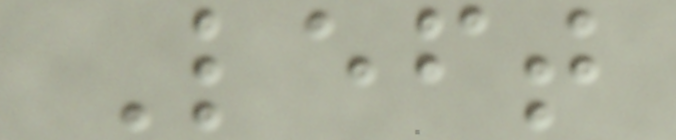Left
